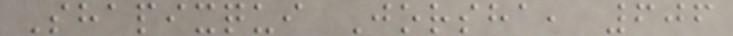Shapixqui Jorsha, 606
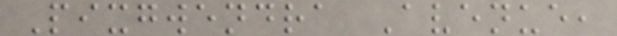Pixgwendra Avenue,
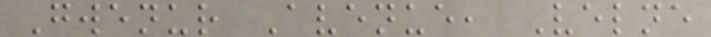Gwenur Avenue, Velne
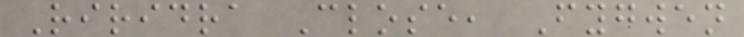Riridra Close, Fygwen
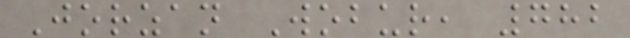Jorzan Wobur, 782
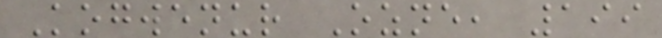Kogwenur Ozne, 199
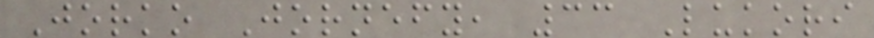Jorko Jornefy, 33 Lukori
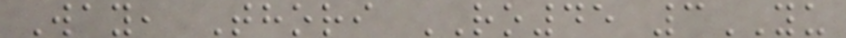Way, Thori RO45 3YU
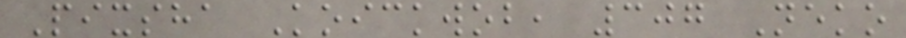Pixsha Koickwob, 307 Neko
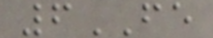6FE
